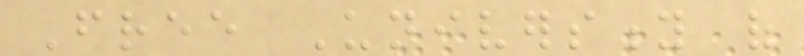Free University of
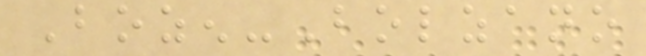Bozen-Bolzano
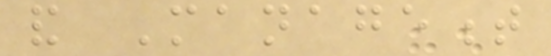and Management
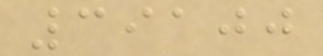39100
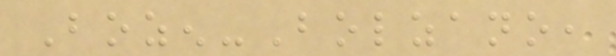Bozen-Bolzano,
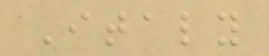Italy
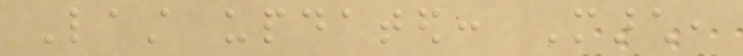Last updated: March,
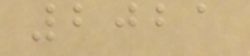2021
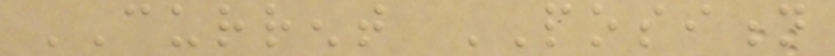CURRENT POSITION
